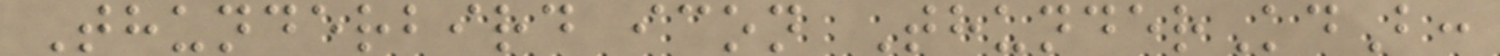Thunderbird icon ThunderKdB:
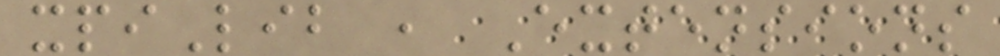xpiLib , Extensions
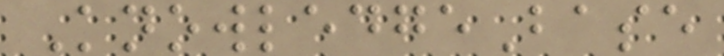KnowledgeBase
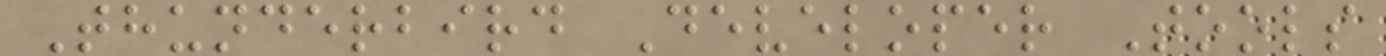Thunderbird Developer Tools
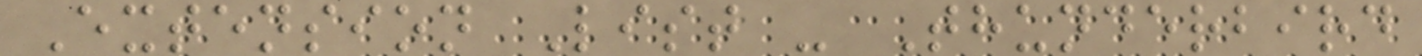Extension List - Thunderbird
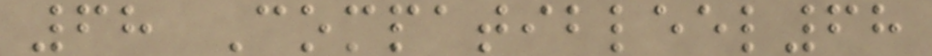68 Compatibleel68
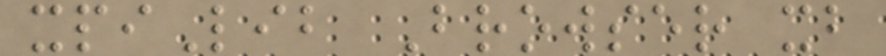xpiLib Browser xb
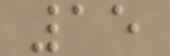15
